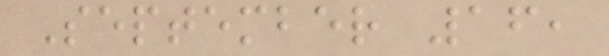September 16,
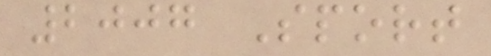2007 Sport
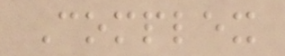Complex
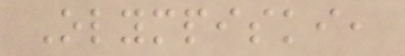Olympiski,
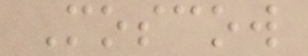Moscow
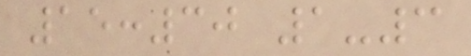15:30 1-3
